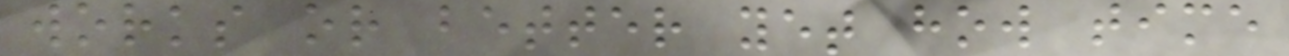works or better yet how time
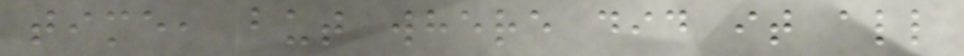time, but where did it all
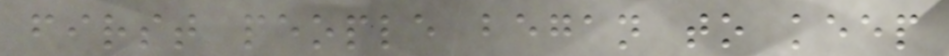first people began to keep
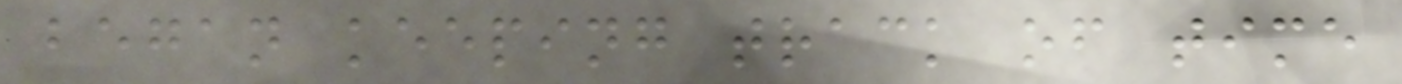began keeping track of time
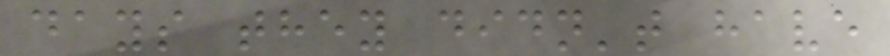days they didn't have
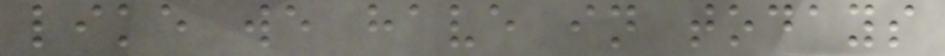like we have in todays
